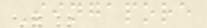Singapore
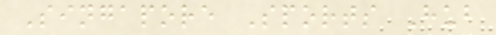Singapore Sports Hub
